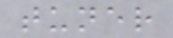tuner
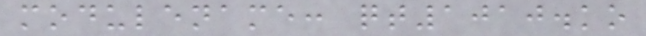modulename: qt1010.ko
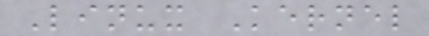Linux Kernel
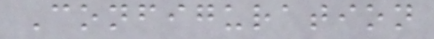Configuration
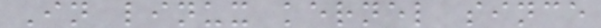In linux kernel since
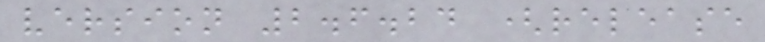version 2.6.24 (release
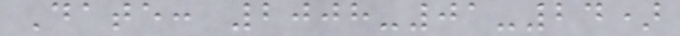Date: 2008-01-24)
